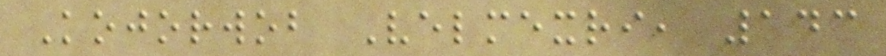Kojorwob Velmexri, 143
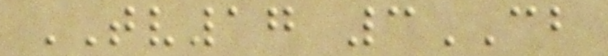TV17 3CB
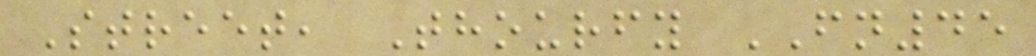Street, Thourfy FN45
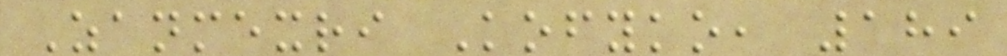Zanmexri Kofyko, 189
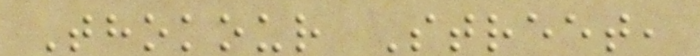Thokour Street,
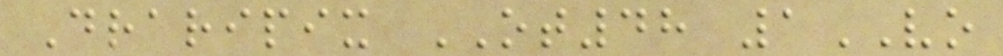Draripix OT48 1VO
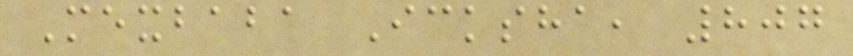Mexbaba Icksha, 807
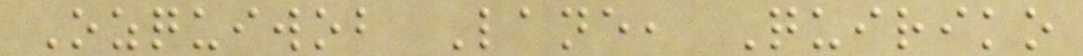Ozquiwob Lane, Quiriko
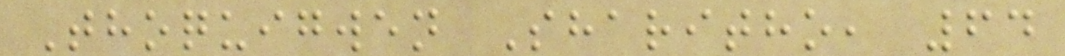Thoquigwen Sharitho, 64
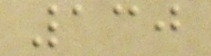130
